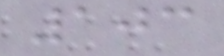103
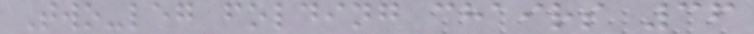Two-leg folding chairs 36
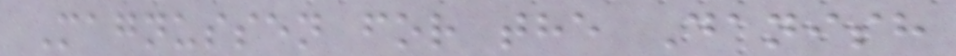Magnussen for the Danish
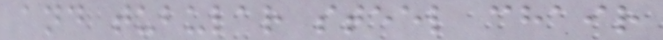and tubular steel chair
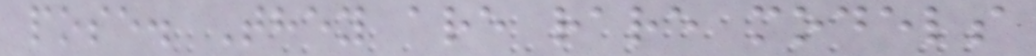pose. They are rare models
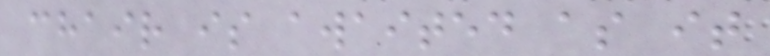chair is awaited as it
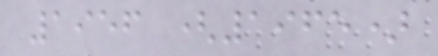1956 (1965)
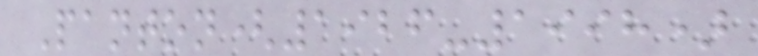Panton(1926-1998)
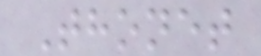Thonet
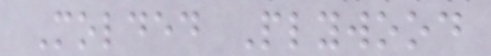Molded Plywood
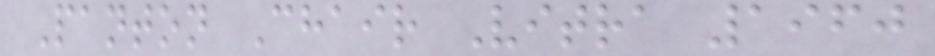Panton Chair Vitra 1960
